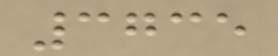3735
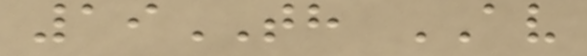19TH AV
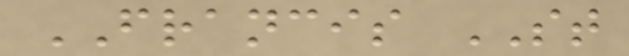FRANCIS ST
